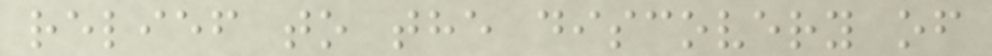relief to the discovery of
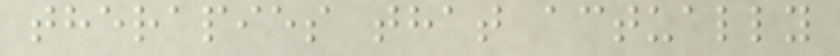therapies that actually
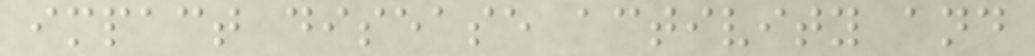impact disease activity and
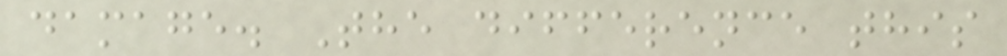damage. The difference this
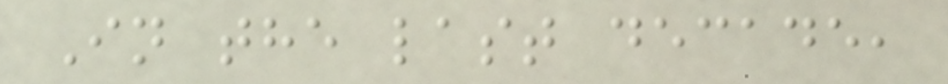In the last decade,
